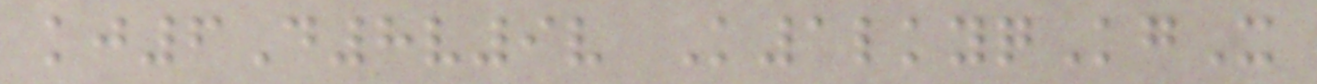kj6D8v9v K1lkyqKgX
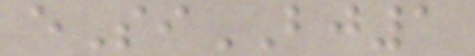eSiBJ1
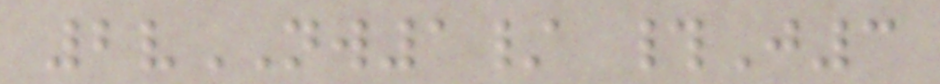2vNW1/ #J3
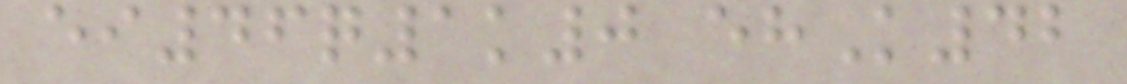ei46q1k0 ehK42
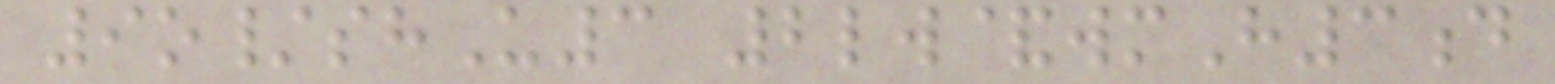9o/shU3 2lw&wmH3d
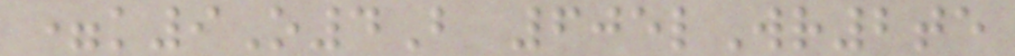=k9O4B 605lWr2te
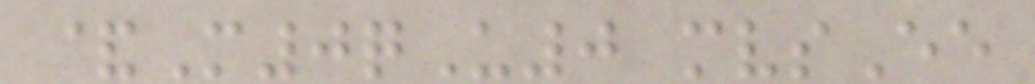&M0qU0 mvsEe
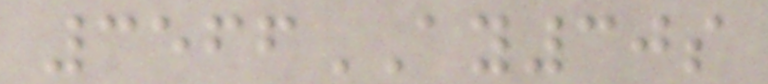3566AY30s
